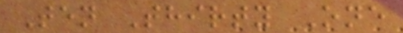Ten Thirty One
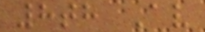8th Av
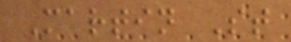Martin St
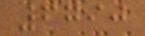6790
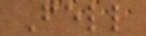Fell
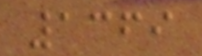1369
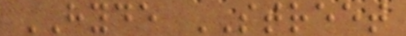HYDE STREET
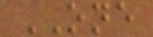ONE
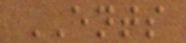ENTS
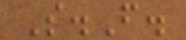S.F.
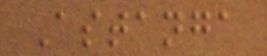Astanga
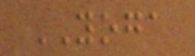YOGA
